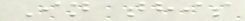In this
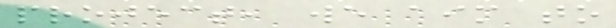project, we aim to
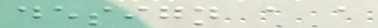design a a
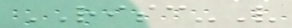RISC-V
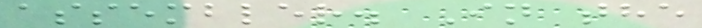assembler. In the
